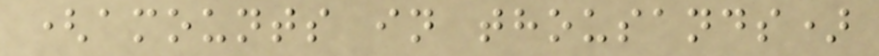(amounts in thousands)
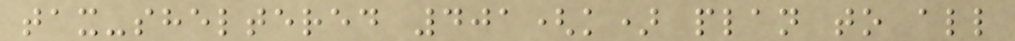tax-sheltered 401(k) plan to all
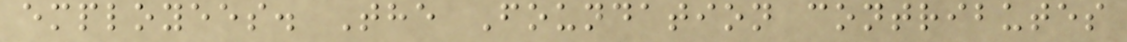employees. The Foundation contributes
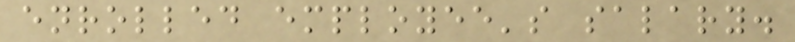enrolled employee's salary.
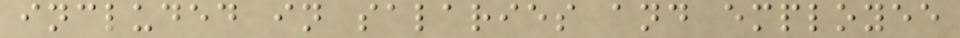included in salaries and employee
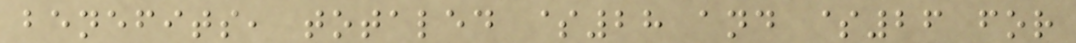benefits, totaled $28 and $26 for
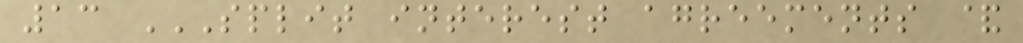13 SPLIT INTEREST AGREEMENTS &
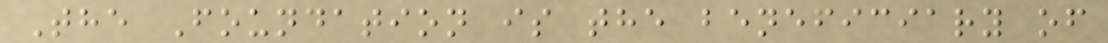The Foundation is the beneficiary of
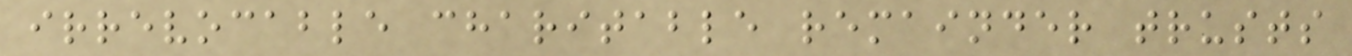irrevocable charitable remainder trusts
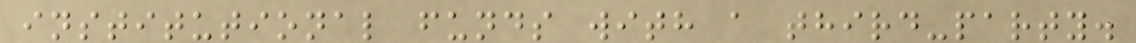institutional funds with a third-party.
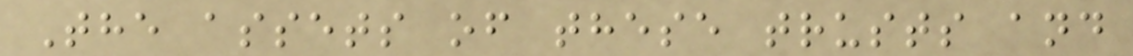The assets of these trusts and
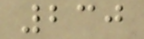230
